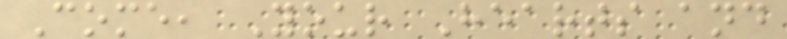Come, Your Hearts and
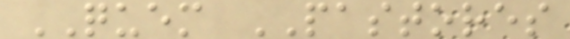QUEM PASTORES
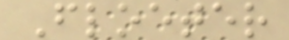Floeter
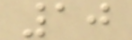10
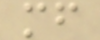mf
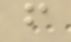f
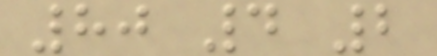80 4 2
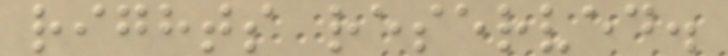rights reserved.
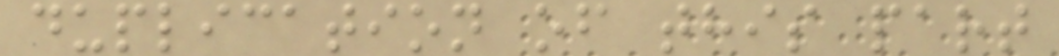duplication of this part
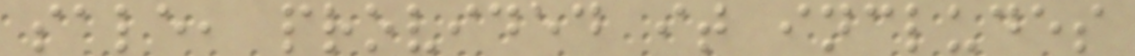sale, provided it includes
